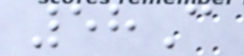58C
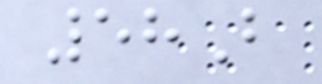58B
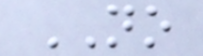NO
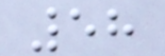58
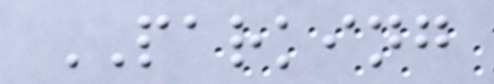PARKING
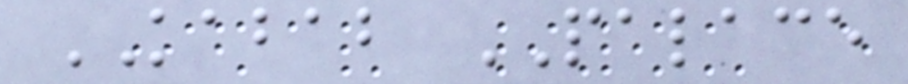KABAB PALACE
